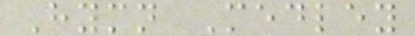Hymn Medley
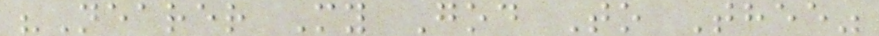"Nearer My God To Thee"
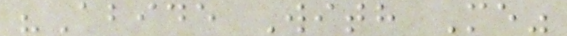"Abide With Me"
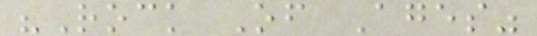"Rock Of Ages"
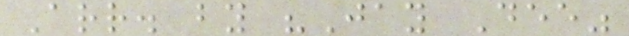Arr. by "Jay Dee"
